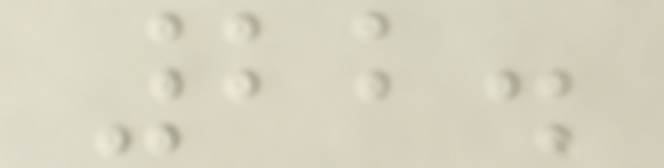22.
